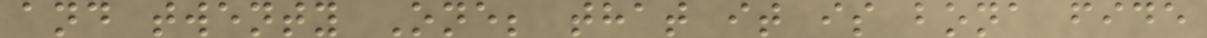and twenty One; that it is bona fide
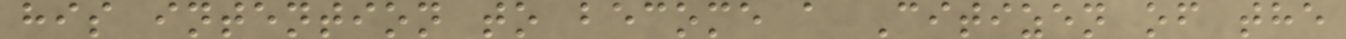his intention to become a Citizen of the
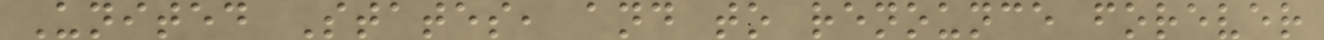United States, and to renounce forever
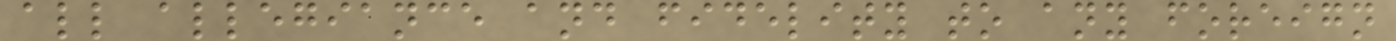all allegiance and fidelity to any foreign
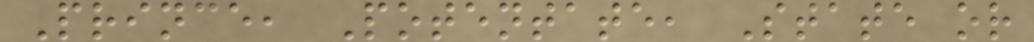Prince, Potentate, State or
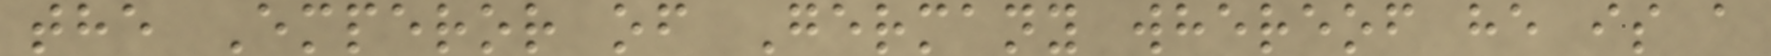the Emperor of Germany whereof he is a
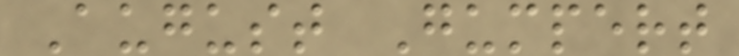August Gumpert
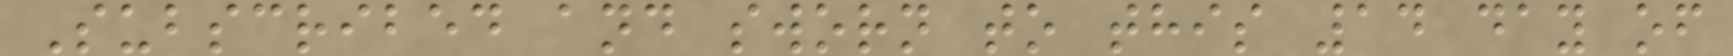Subscribed and sworn to this 14 day of
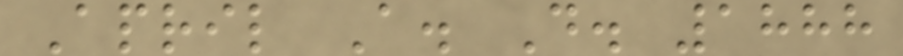April A. D. 1888
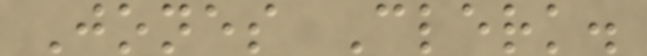Jones Clerk.
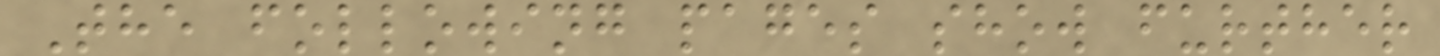The following pages show further
